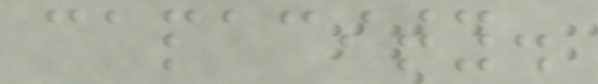capacity.
